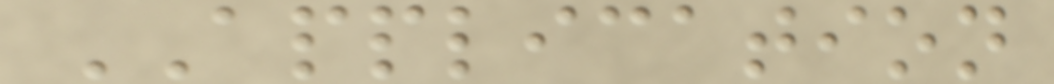APPLICATION
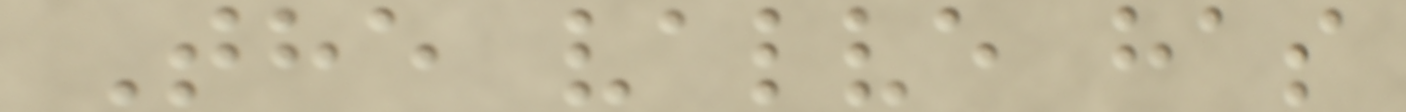The valve has
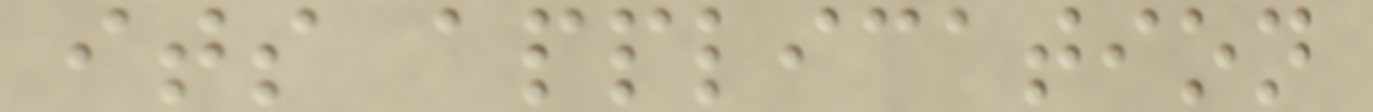its application
